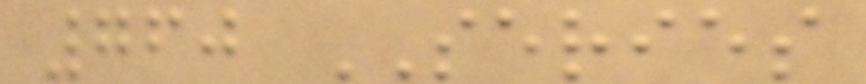760 SERIES
